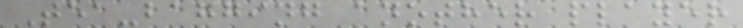Tea-bagging another player
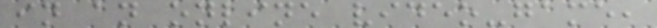in an online video-game,
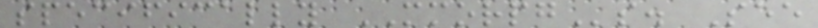specifically MMORPGs. See
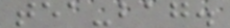tea-bag.
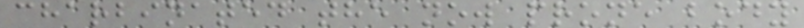charbinated the now prone body
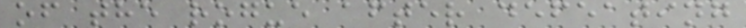of the rogue after defeating
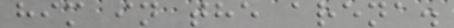him in the arena.
